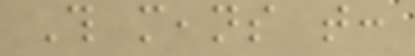This means that:
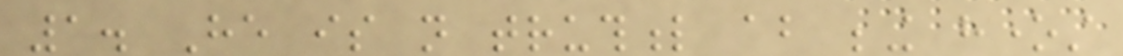1. He is not truthful about being honest
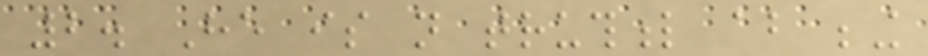2. He is not truthful about being
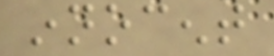innocent
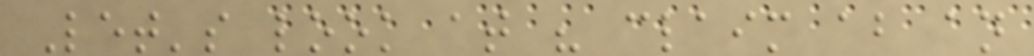Let's look at his claim about an
